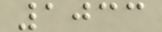1033
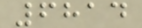6814
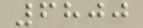6800
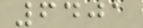6401
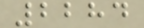2284
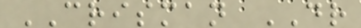CRISMAN DR
